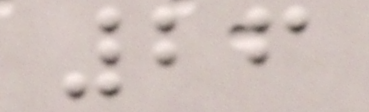26
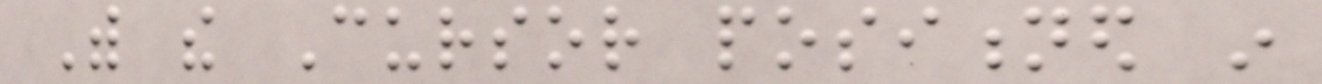With the Cursor positioned in
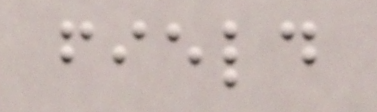field
